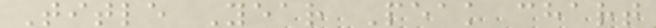Title Year Peak chart
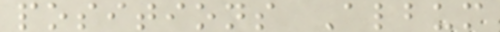positions Album
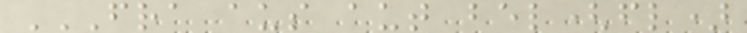FRA AUS AUT BEL(FL)
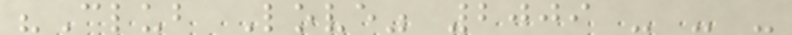"Club Love" 2009 - - -
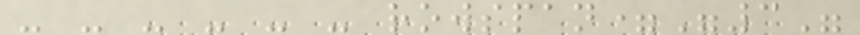- - - - - - rowspan="3"
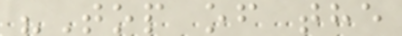"Top of the
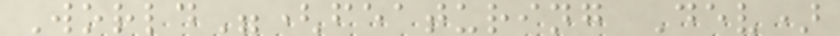World"(featuring Dev)
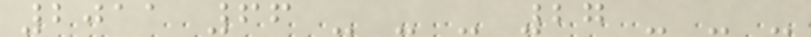2011 66 - - - 27 - - -
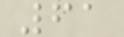61
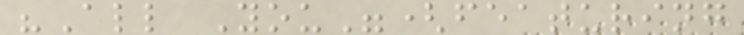"All You"(featuring
